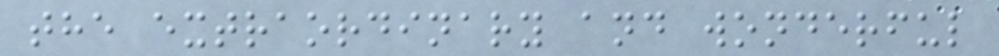the extraordinary and wonderful
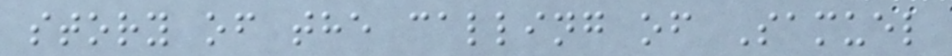story of the calling of Samuel
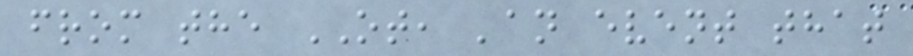from the OT, 'an event that
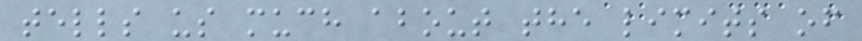tells us much about the limits of
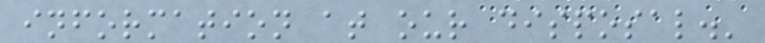information at our disposal.'
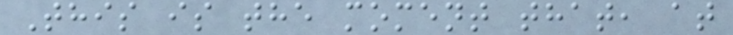This is the moment that, at
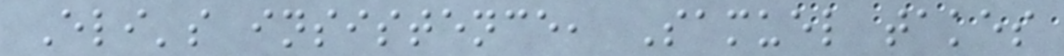Eli's insistence, Samuel takes
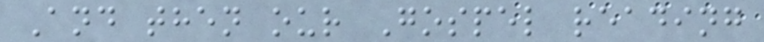And then our Gospel reading
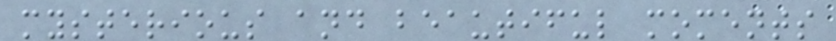mysterious and beautiful moments
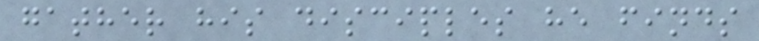gather his disciples he finds
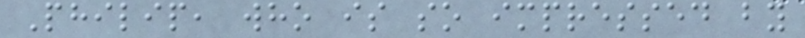Philip, who is so impressed by
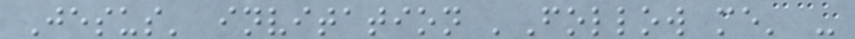Jesus' invitation 'Follow me' -
